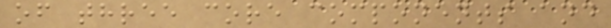of three core components and
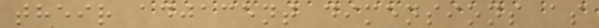their adjacent dimensions as
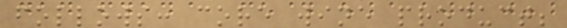follows: core wine product;
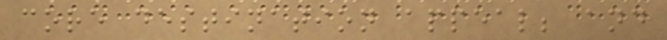core destination appeal; and
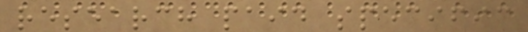research paid specific
